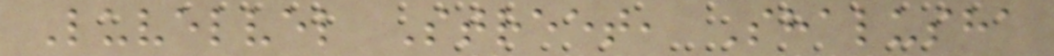Luvelvel Street, Shalusha
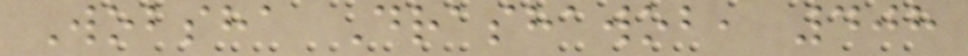Wobsha Drashawob, 408
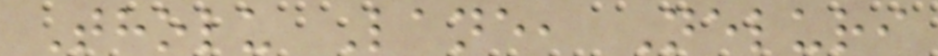Tholu Lane, Neluri
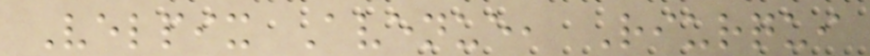Velpix Avenue, Riurqui
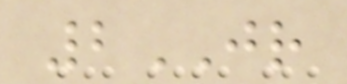2JR
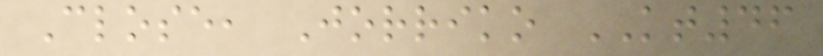Close, Jorriko KT46
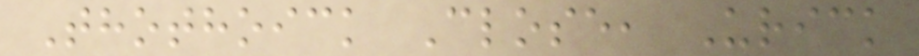Thothoick Close, Urick
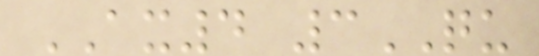AX4 3QU
